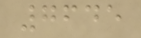7645
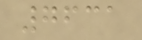7631
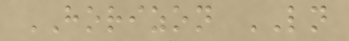HORIZON LN
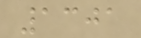1301
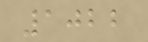1022
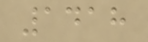1418
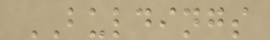BULDINGS
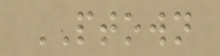PTOWN
